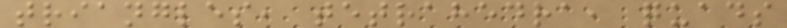triangles, tetrahedra, quads
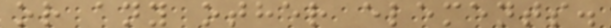or any other elements.
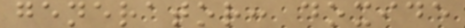generator: doxide
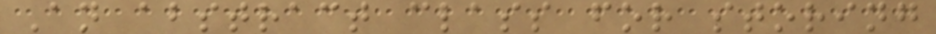An abstract class for storing
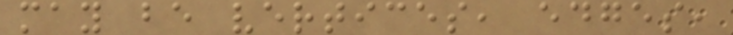may be vertices, edges,
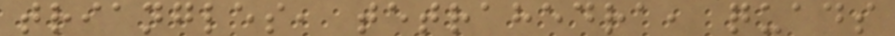triangles, tetrahedra, quads
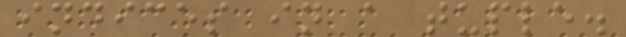indices in a tuple.
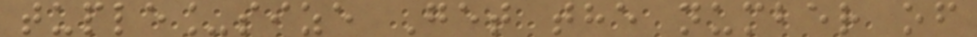tuple_size Get the number of
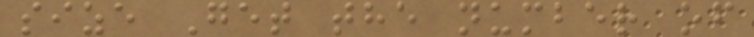size Get the number of
